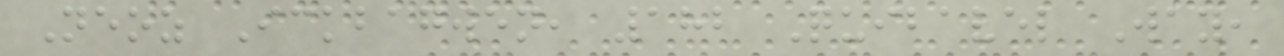Neoz Ickbagwen, 182 Quibavel Way,
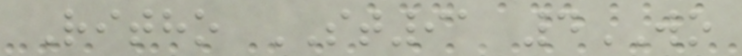Ritho ST91 4WO
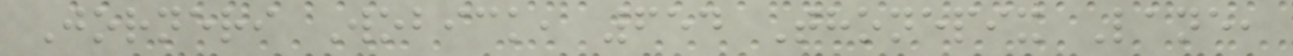Jorneri Wobick, 654 Thonepix Lane,
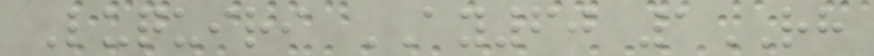Luquiri AY60 1RH
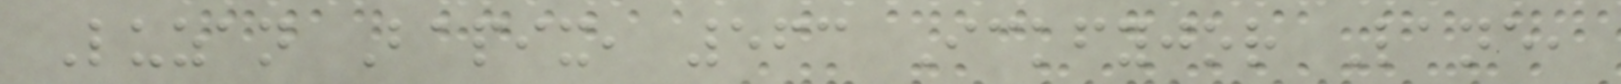Luzan Bapix, 563 Ickfyjor Lane,
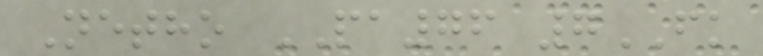Netho PA76 7FK
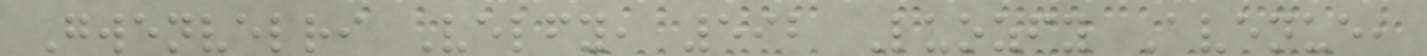Gwenvelri Velfy, 592 Luozfy Avenue,
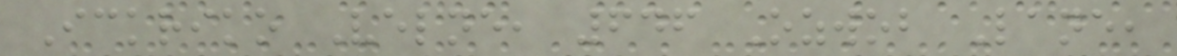Ickriko Velne, 646 Ozwob Lane,
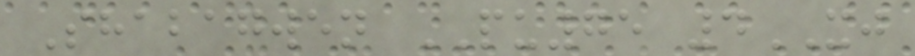Shabagwen PU75 4XJ
